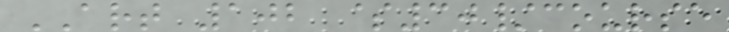ART 102 $30/course
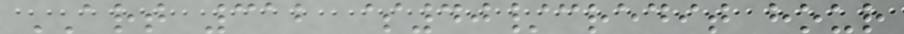ART 312 $40/credit hour
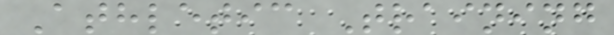Athletic Training
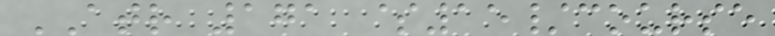ATR 171 $15/course
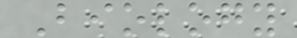Biology
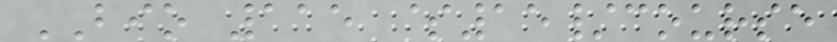BIO 115 $15/course
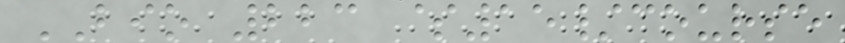BIO 223 $15/course
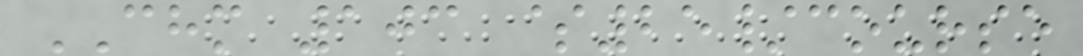CHM 103 $25/course
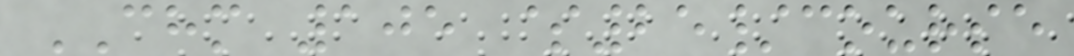CHM 105 $25/course
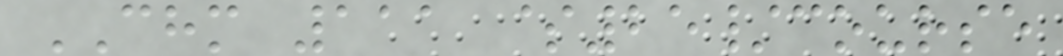CHM 111 $25/course
